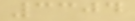3304
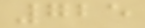725
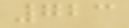723
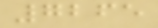7265
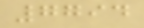7794
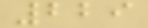229
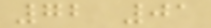72 01
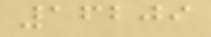16209
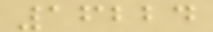16224
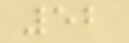52
